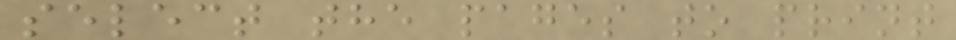select the pages to print
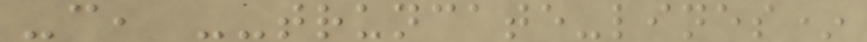-c, --truncate-lines*
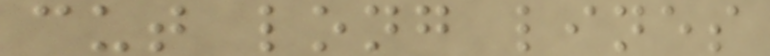cut long lines
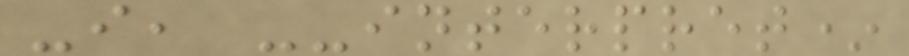-i, --interpret*
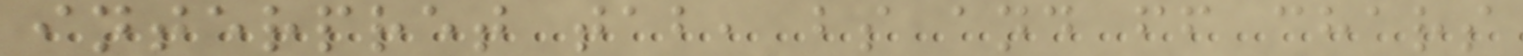interpret tab, bs and ff chars
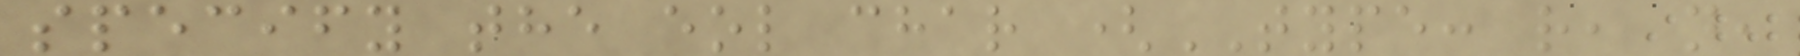specify the eol char (TYPE: r, n,
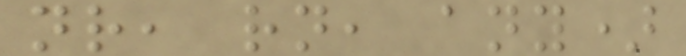nr, rn, any)
